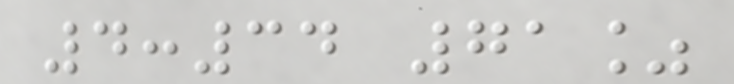4:34 71%
